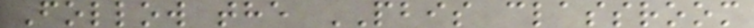Follow the PBIS classroom
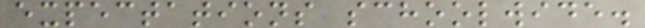expectations schoolwide.
